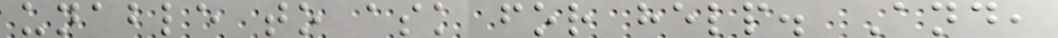unable to ask for help. And,
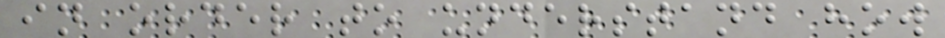in order to understand how
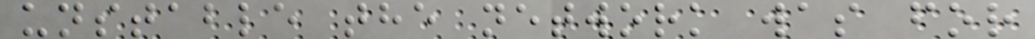unstable the network was for
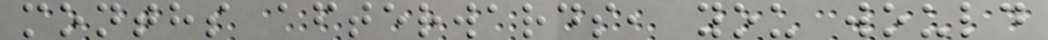months afterwards, you would
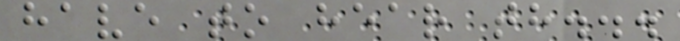have to hear th...
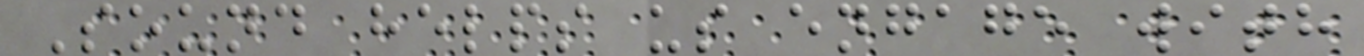Sound helps us engage with
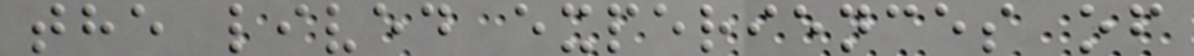the lived experiences of
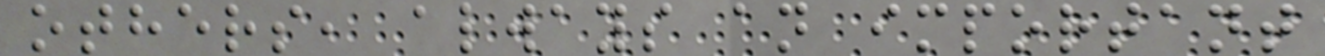others, always an important
